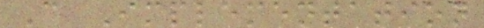C Implementation
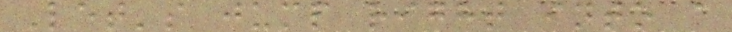Let's jump right into a
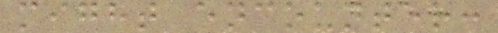might encounter:
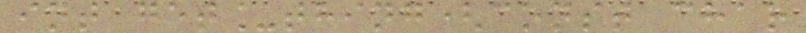int get_thing(const char
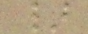}
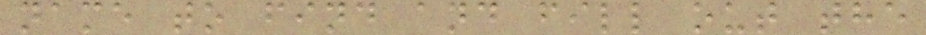name to find and fill out the
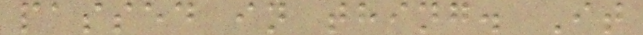passed in thing. It
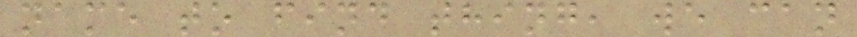name to find thing, we can
